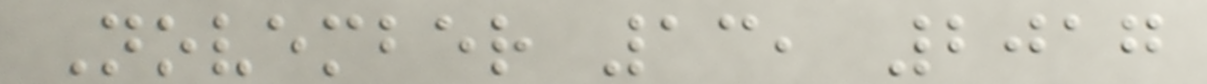November 13, 2017
